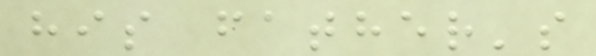his father's
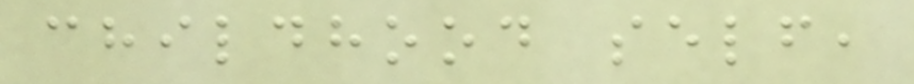childhood self,
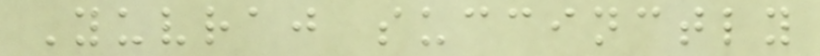Yuvraj succinctly
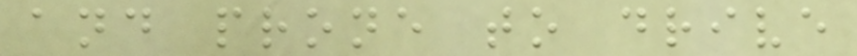and prone to drive
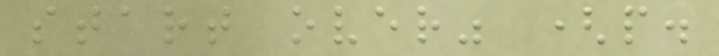start over" (p.
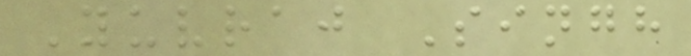Yuvraj Singh
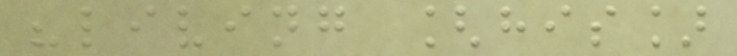"living [his]
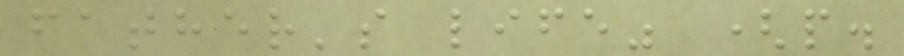father's life" (p.
